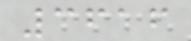3616
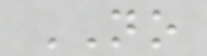NO
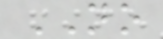NO
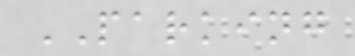PARKING
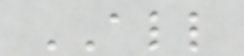ALL
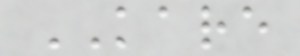KARE
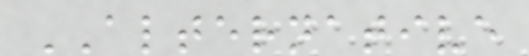ALTERNATIVE
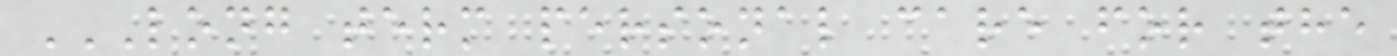LONG TERM PERSONAL CARE FOR THE
